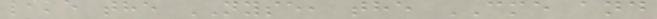like the NYSE, the CME and
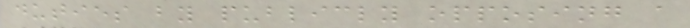duties by publicly opposing a
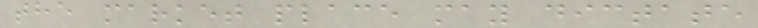the market place may dictate
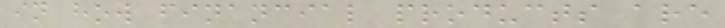in how financial products are
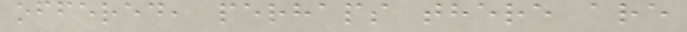offered, perhaps there are
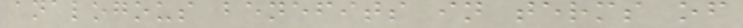analogous benefits in terms of
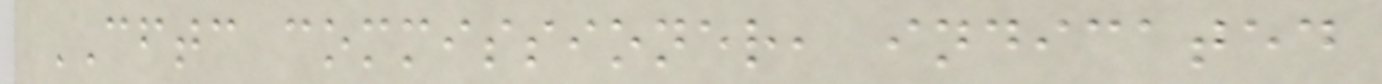CFTC commissioner, indicated
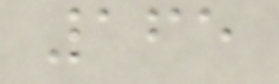165
